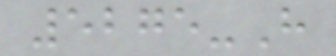5275-H
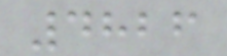4826
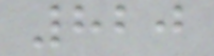820
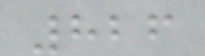826
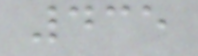435
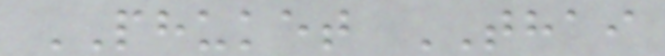PHUKET THAI
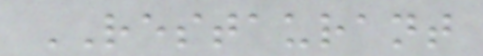RESTAURANT
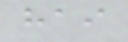hai
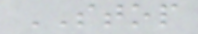STOP
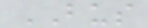BUS
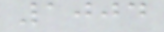1004
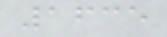1635
